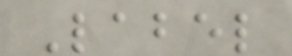Label
